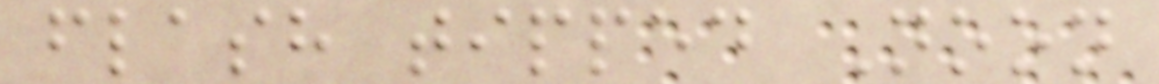flash tipped Noon
